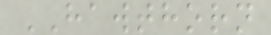HAWTHORN
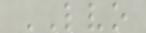LVO
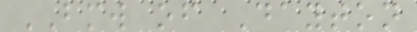BMW of Dayton
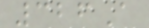326A
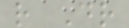r Dr
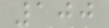100
